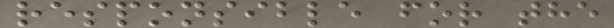responsible for the
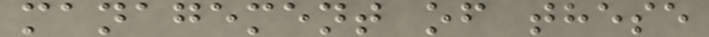management of these
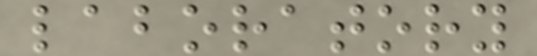laboratory
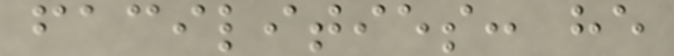facilities: he
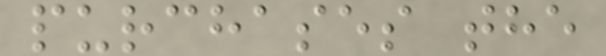purchases the
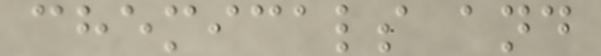chemicals and
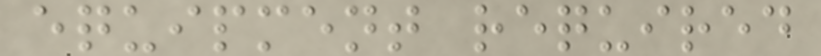equipment required
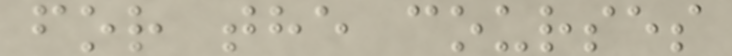for the courses
